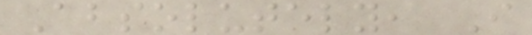Absolutely, I
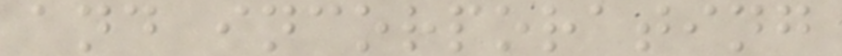and incorporating
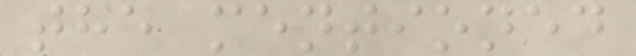the mentioned
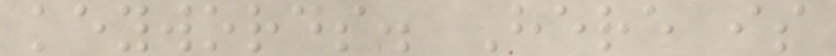keywords. Here is
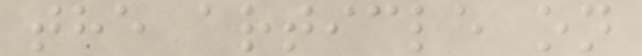the article on
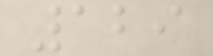129
